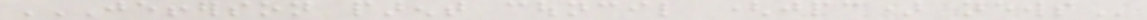JEFFERSON PARENT COUNCIL (JPC) NEWS
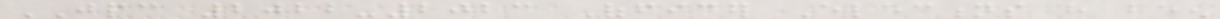JPC 2022-2023 Officer Elections have been
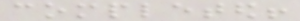completed!
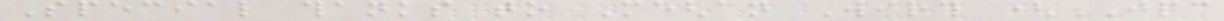Special thanks to Meghan Wirth (JPC
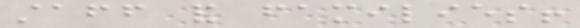staff and families!
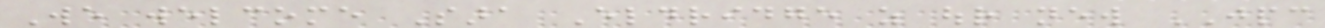We welcome Sara Eldridge as our new JPC
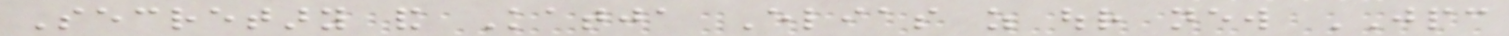Secretary and Katja Elias as our new JPC
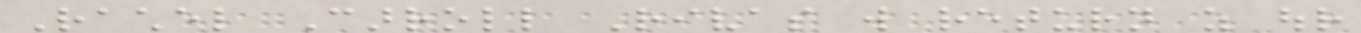Rachel Carroll Rivas will return as our
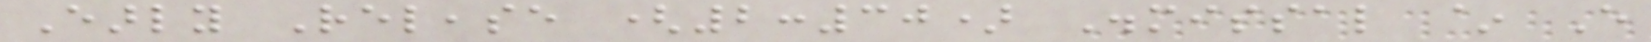Early Release (2:30) Dismissal ~ Every
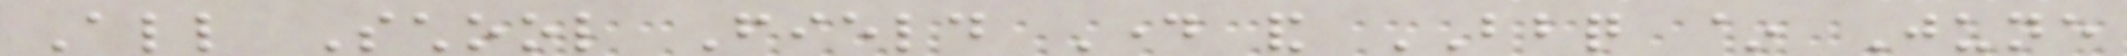All School Field Day and BBQ ~ June
